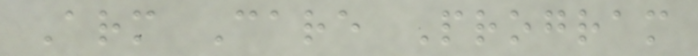Arm Care Program
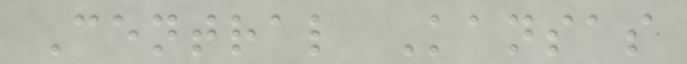Central Kansas
